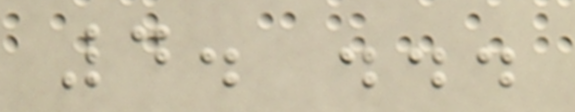4. ...
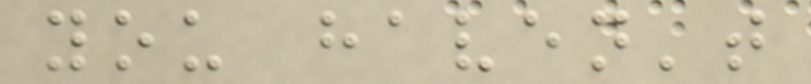you haven't
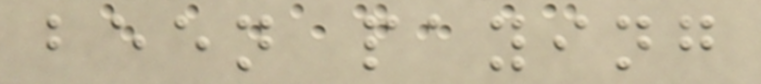been paying
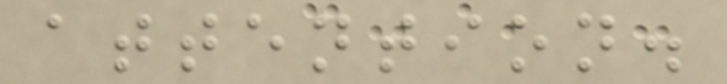attention.
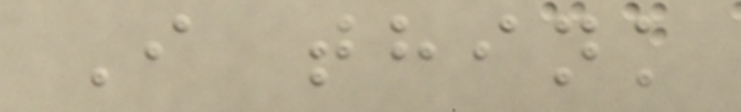I think
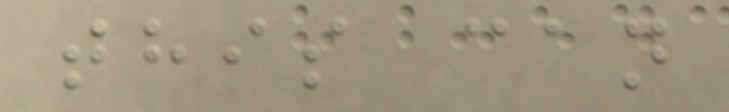this can
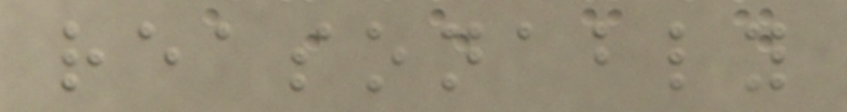reasonably
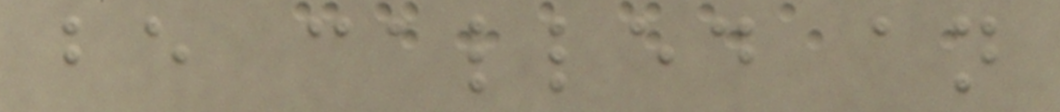be called an
